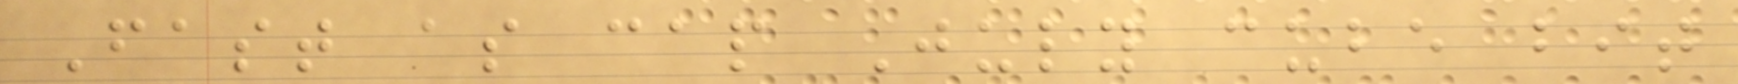Fast as cap July cube bit
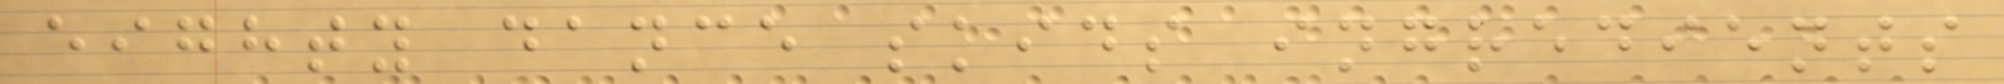eighty dance skids ingredients
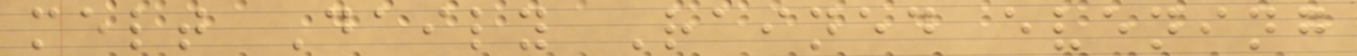melt Daily Rained evening
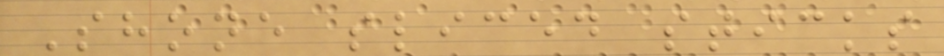Shone sliced sticks
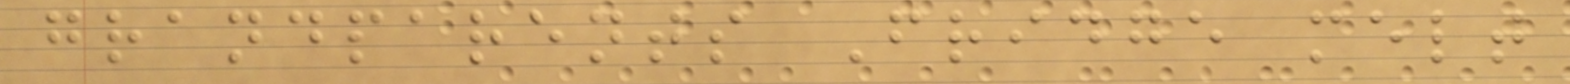grandparents Fridge melt
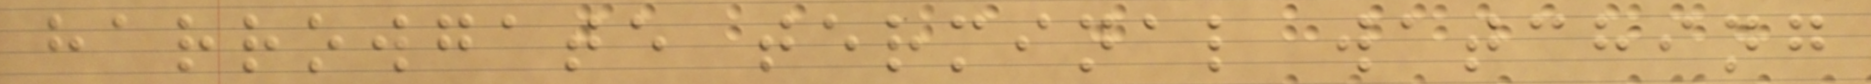harrowgate terminal watching
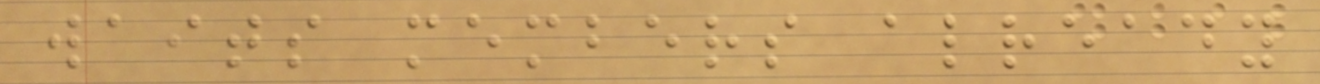waits members already
